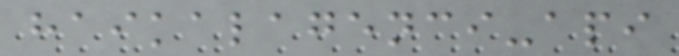haikalagenci-api
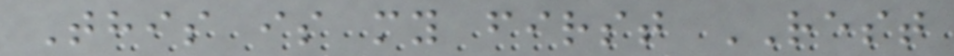This is my first REST
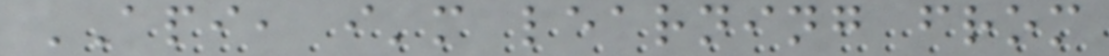API, i'm learning from
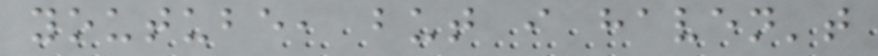youtube, but i haven't
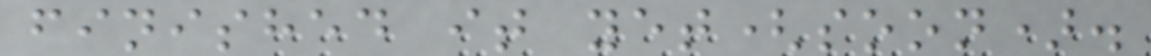finished it yet(soon).
